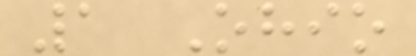1 Ohio
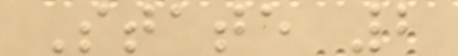State 2
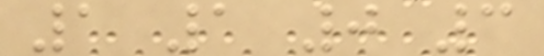1 1 0 3
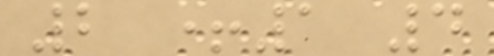2 +1 4
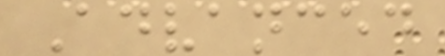Advanced
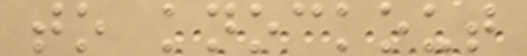to knockout
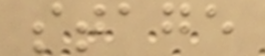stage
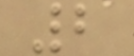2
